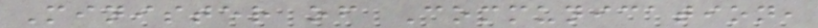Minister of Communication,
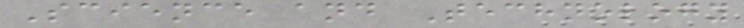Science and Technology
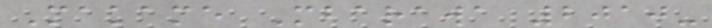Makame Mbarawa 2010-
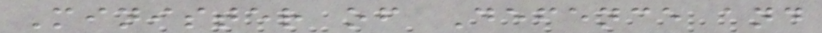Minister of Defence and
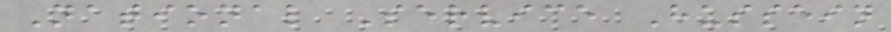National Service Hussein
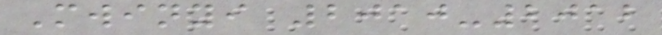Mwinyi 2010-2012
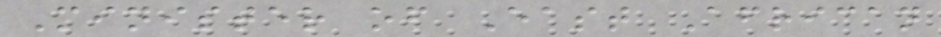Minister of East African
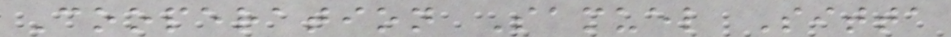Cooperation Samuel Sitta
